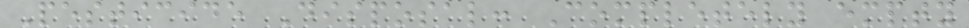Pesticide Disposal: Completely empty
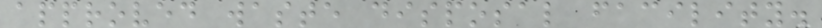approved waste disposal facility.
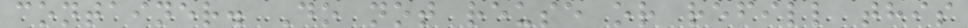container. Do not reuse or refill this
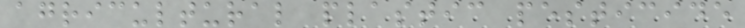agricultural plastic pesticide
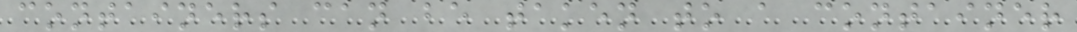containers can be taken to a container
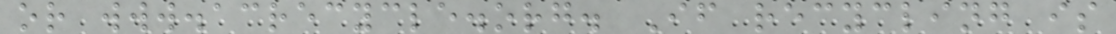or www.acrecycle.org. If recycling is
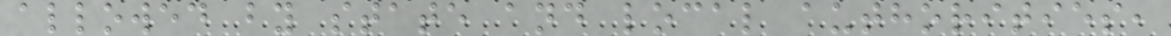allowed by state and local authorities,
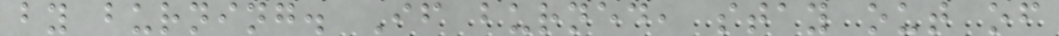by burning. If burned, stay out of
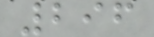296
